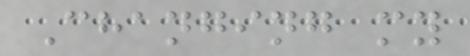Changing my
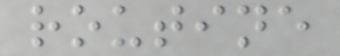routine
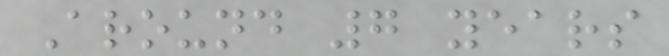Around 7 years
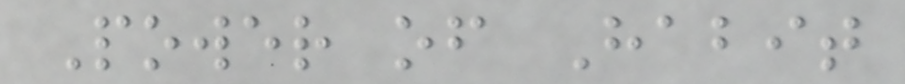Power of Habit
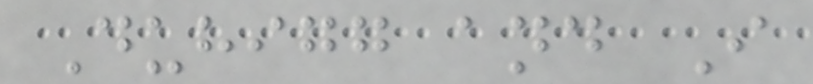Duhigg and I
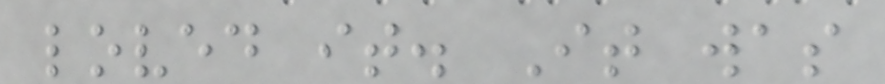loved it. It was
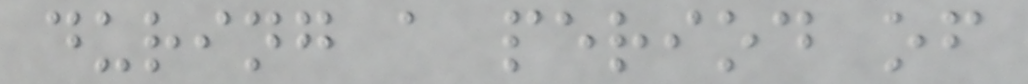during a period of
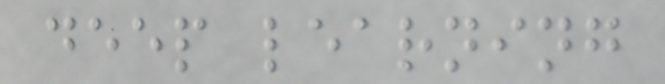deep learning
